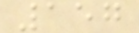157
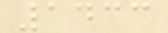1433
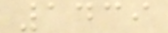1439
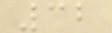32
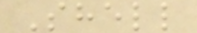Shell
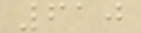610
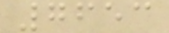7653
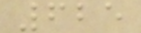625
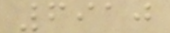6910
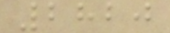2820
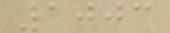1003
